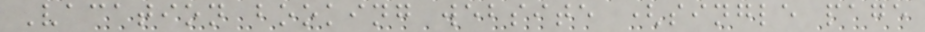Vacation booking website (single page
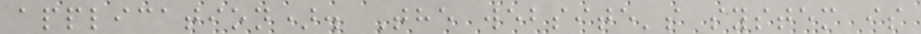application). The website's system is
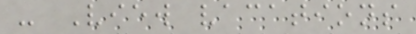- View vacations
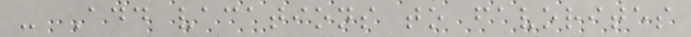- Add vacations to favorites
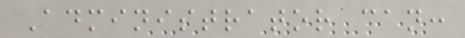Administrator can:
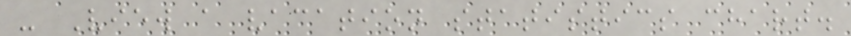- View a vacation statistics chart.
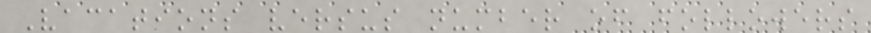Vacations versus number of followers
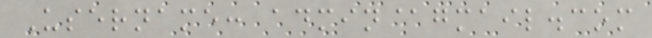Username: admin@gmail.com
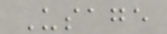Usage
